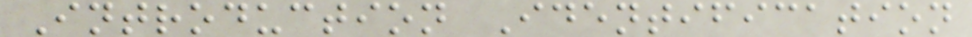Introduction Identification
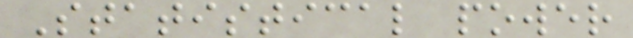Statistical power
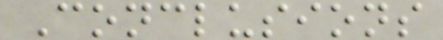Conclusions
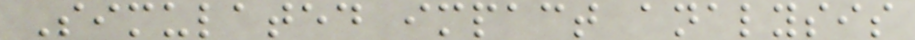Simulated impact analysis
